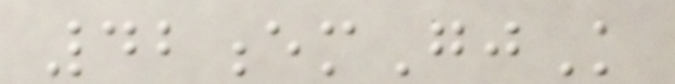42emGjK
